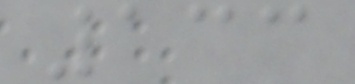133
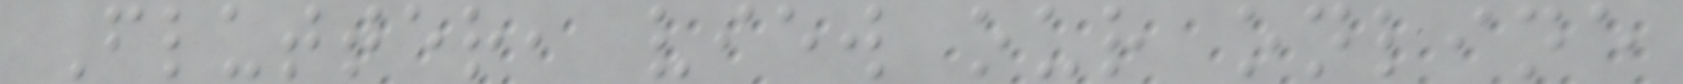Flutter, view our online
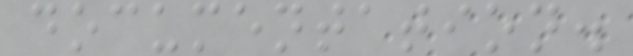documentation.
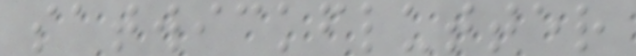satwickflutter
